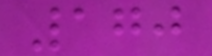170
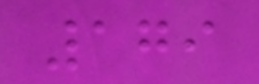179
